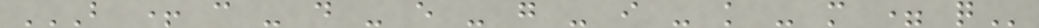B + C - D - E - G - I - K - M = Q
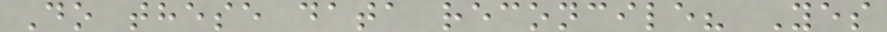Do these data reconcile? Yes
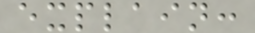explain:
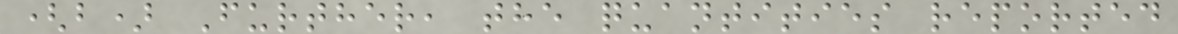(b) Further, the quantities reported
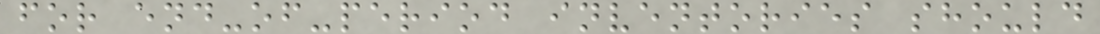for end-of-period inventories should
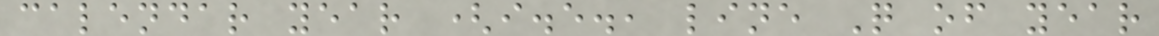calendar year (i.e., line Q of year
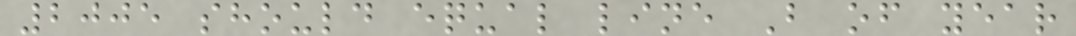2005 should equal line B of year
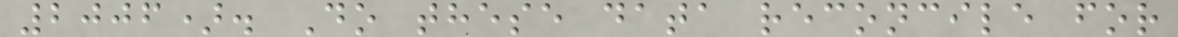2006). Do these data reconcile for
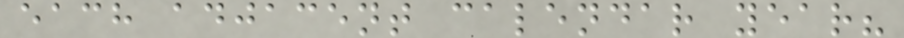each adjacent calendar year?
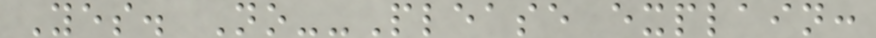Yes. No--Please explain:
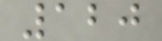120
